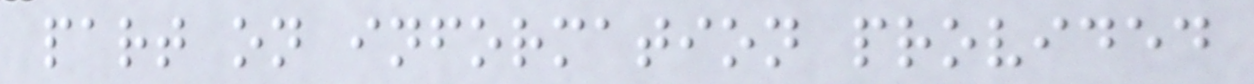part on information provided
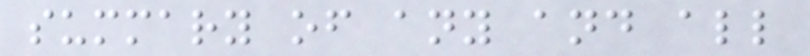summary of any and all
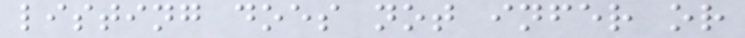listing does not infer or
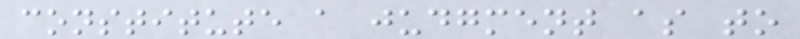constitute a judgment as to
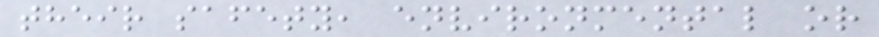their safety, environmental or
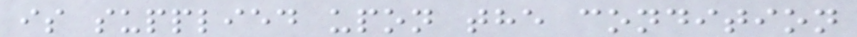is supplied upon the condition
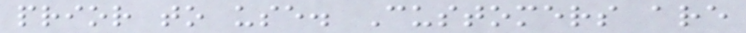prior to use. Customers are
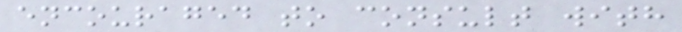encouraged to consult with
